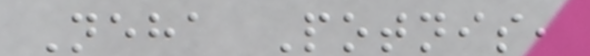Neha Potnis,
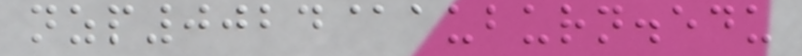nzp0024@auburn.edu
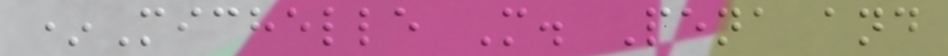*Michelle M. Pena and
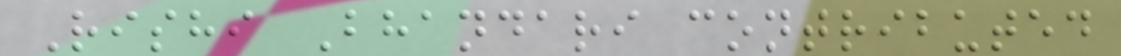Rishi Bhandari contributed
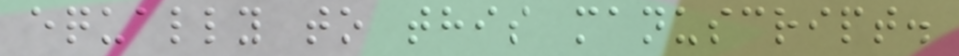equally to this manuscript.
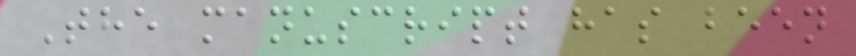The manuscript has been
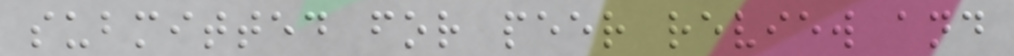submitted for peer review and
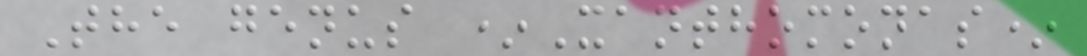The genus *Xanthomonas*
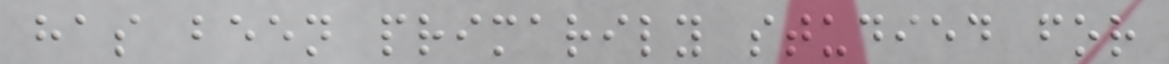has been primarily studied for
